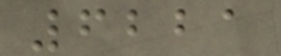6221
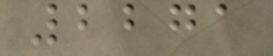2271
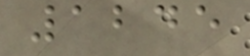1245
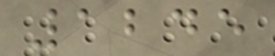1245
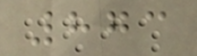873
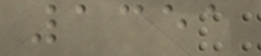1351
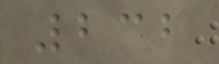232
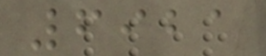6921
